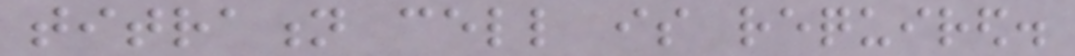titration cell is required.
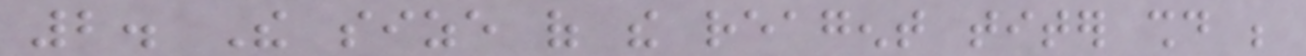2. The size of the reagent titer should be
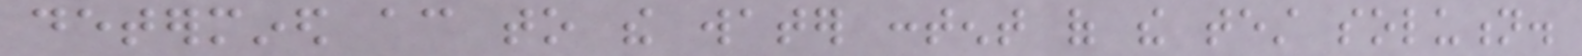determined according to the water content of the test solution.
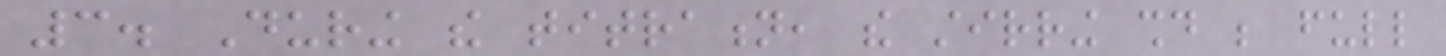3. During the titration, the stirring should be full
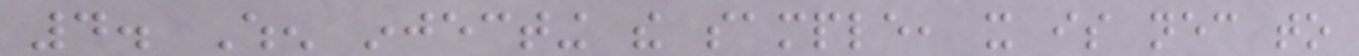4. When injecting the sample, it is necessary to
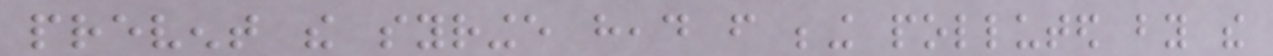prevent the syringe head from being polluted by the
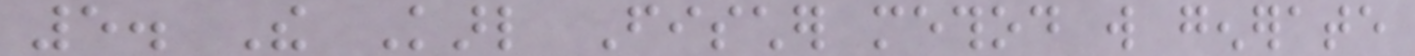5. The Karl Fischer method will generate
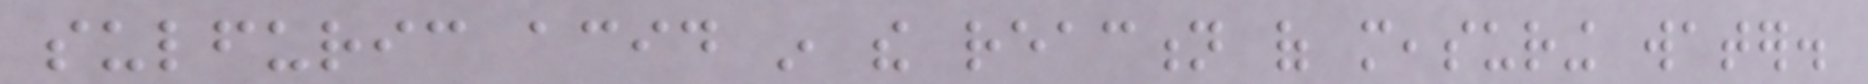sulfuric acid in the reaction of measuring water.
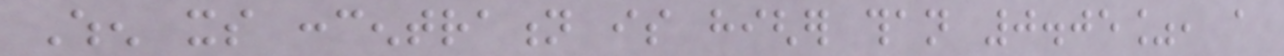When its concentration is higher than 0.05%, a
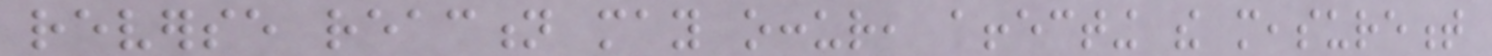reverse reaction may occur, affecting the measurement
